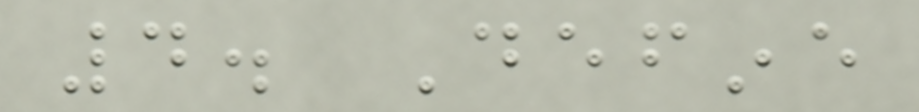4. Define
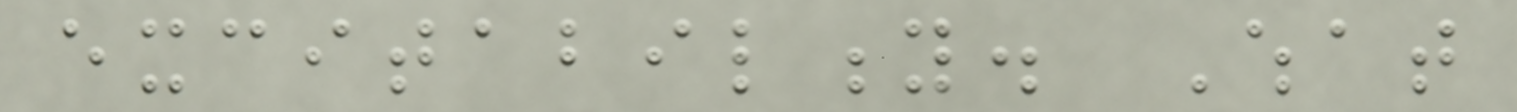excitability. What
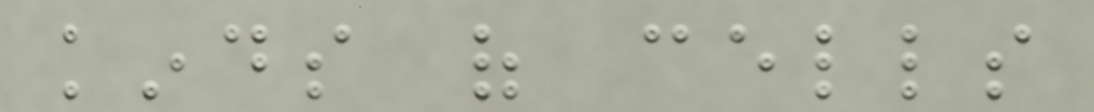kinds of cells
